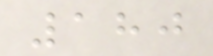180
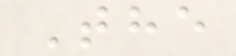The
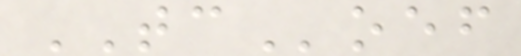TCoef
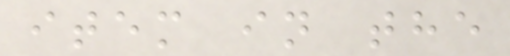item in the
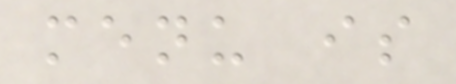menu is
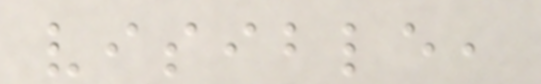visible,
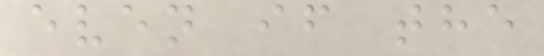even if the
